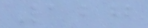127
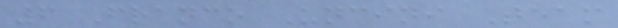6 Franco Uncini Team
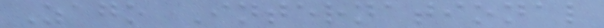Zago International
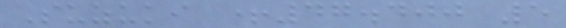Suzuki +47.400 5
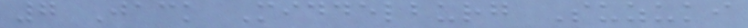7 Jack Middelburg Suzuki
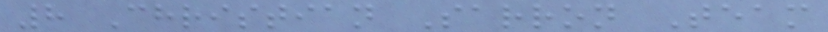8 Christian Sarron Team
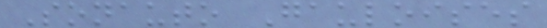Sonauto Gauloises
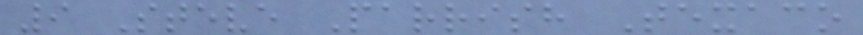9 Steve Parrish Texaco
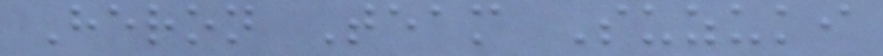Heron Team Suzuki
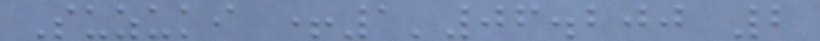Suzuki +1'06.200 2
